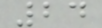24
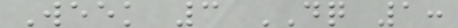Week 3 DQ 1:
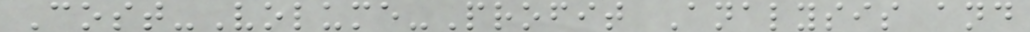Cost-Volume-Profit Analysis and
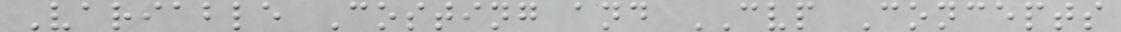Variable Costing and CVP Concepts
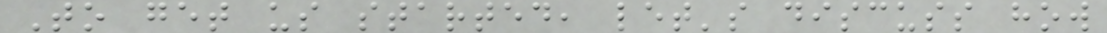To get us started, let's discuss how
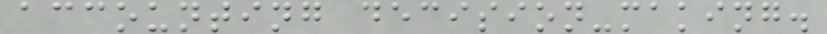accounting decision-making.
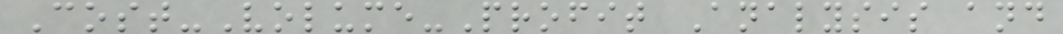Cost-Volume-Profit Analysis and
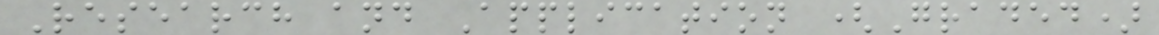Research and Application (Graded)
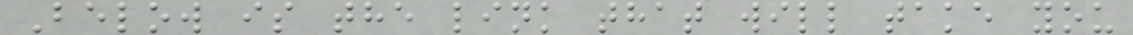Below is the link that will take you
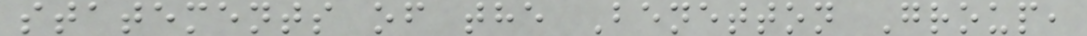statements of the Benetton Group,
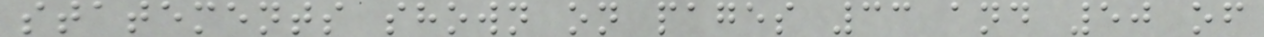statements shown on pages 33 and 50 of
